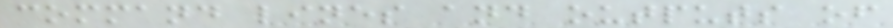command lines and outputs of
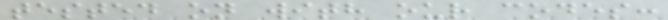tested on with our codes:
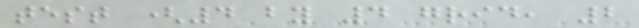test (4 by 4 grid, 2
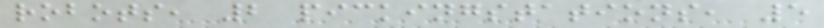robots, 2 pickingstations, 5
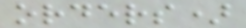orders)
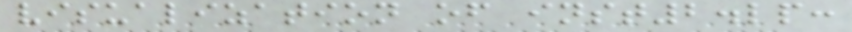visualization of inst2.lp:
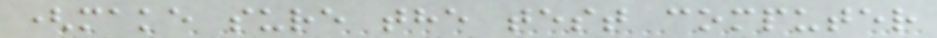(make sure the test computer
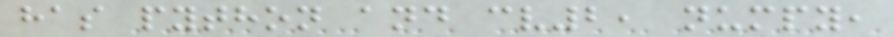has python and cv2, numpy,
